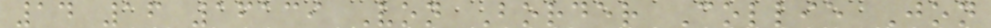14 16 16139 Von Border Collie Jon
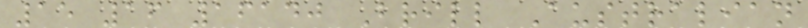15 16 16140 Brill Australian
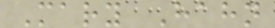Mary Hahn
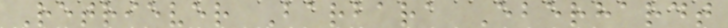Retriever Barbara Eberhardt
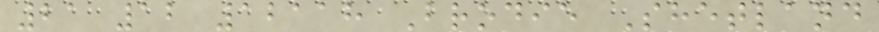21 12 12118 Brodie Shetland
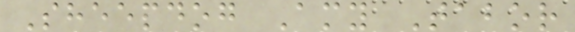Sheepdog Amy Tabor
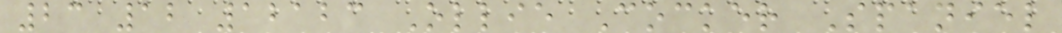23 12 12123 Ollie Cocker Spaniel
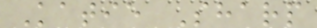Katie Sharp
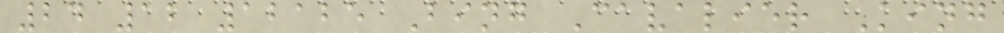24 12 12125 Bing Cavalier King
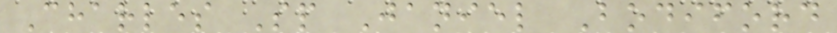Charles Sp Janiel Bodiford
